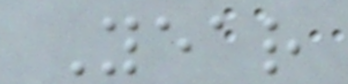Year
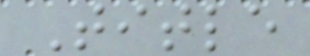Title
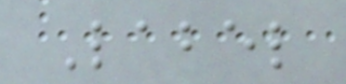Label
